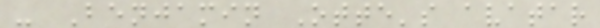- Benjamin Otte's avatar
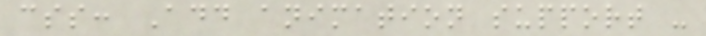css: Add animation support -
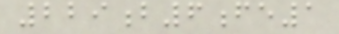229b6fe1
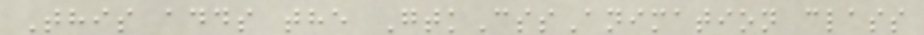This adds the GtkCssAnimation class
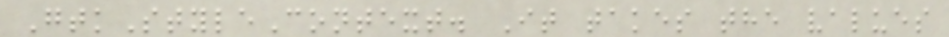GtkStyleContext. It takes the values
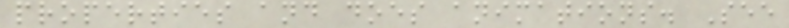properties and does animations. See
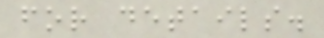for details.
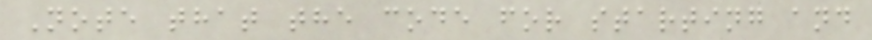Note that the code for starting and
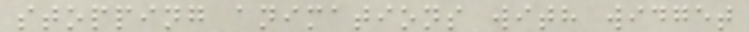stopping animations with widget
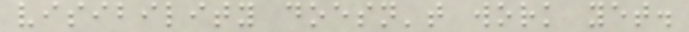visibility doesn't work yet.
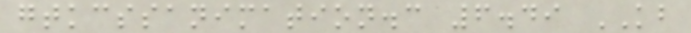gtkcssanimation.c 6.49 KB
